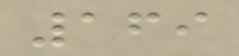169
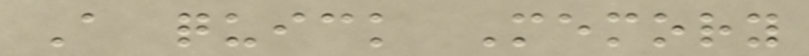A quick Memory
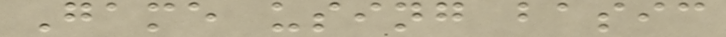Game using basic
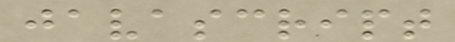javascript
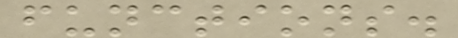functions.
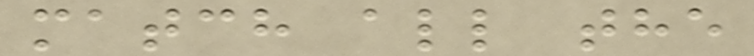match all the
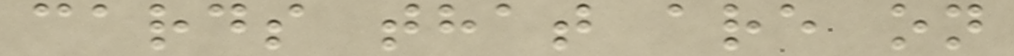cards that are on
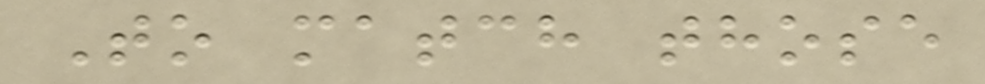To match those
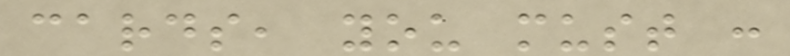cards, you must :
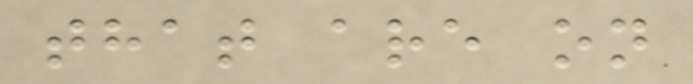that are on
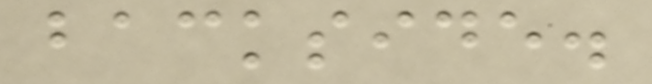backside.
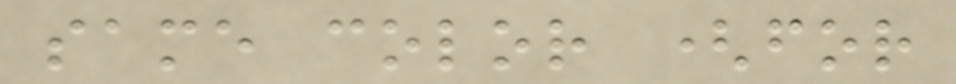same color (for
